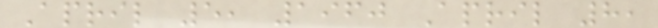April 5, 1960 April 8,
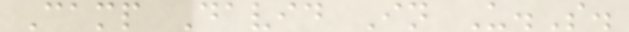Camp David In U.S.
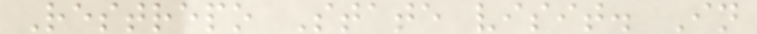Restrepo State visit. In
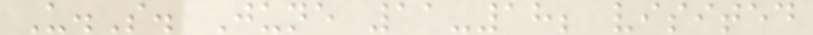U.S. June 11-18; visited
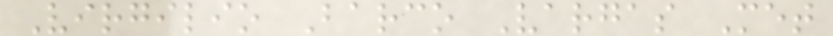Virgilio Barco Vargas Met
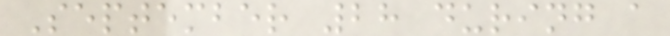September 28 during a
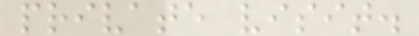private visit.
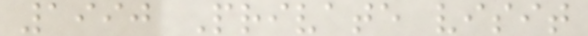1990 Private visit
